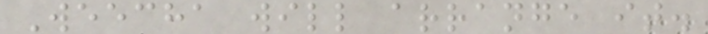Weecha will arrange it.
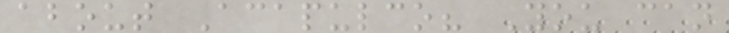about Acapulco? You can
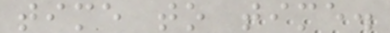time to time.
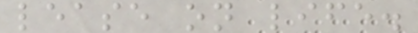lease on life.
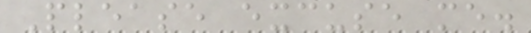Please excuse me.
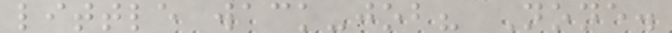little wack-job? None.
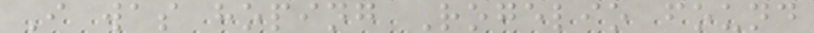I was hoping Rogelio found
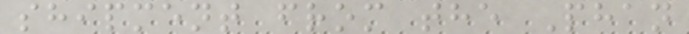shipment from the Phan
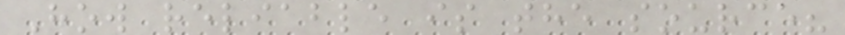How reliable is the source?
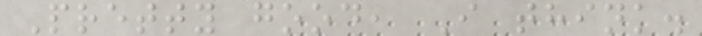Pretty good, I think.
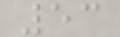53
